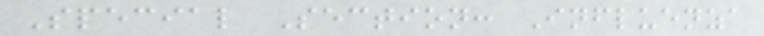Special Section: Influenza
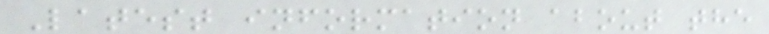Latest information about the
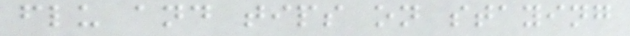flu and tips on staying
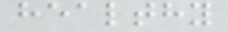healthy
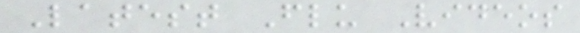Latest Flu Videos
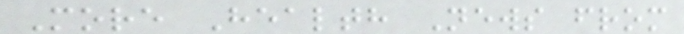More Health News from
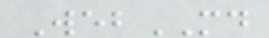WebMD
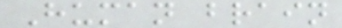Human brain
